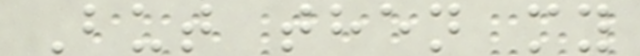But then my
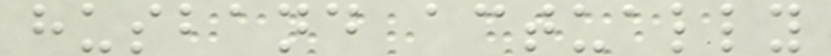husband actually
